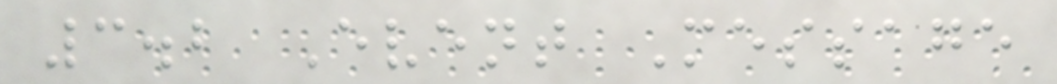3.2 Event Message
